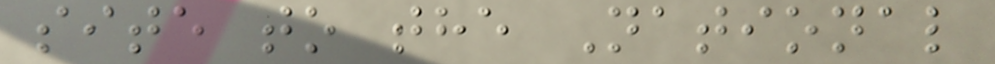site to the National
